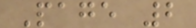Page 2
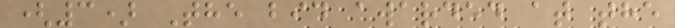(3) The bid awarded at the
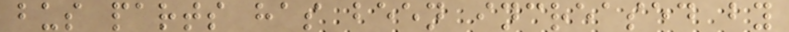bus parts has been increased by
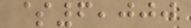$6,000
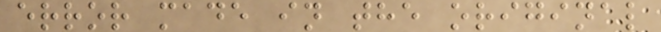error made in the original
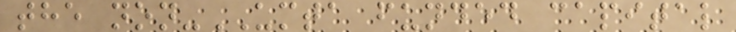the non-UMTA funded capital
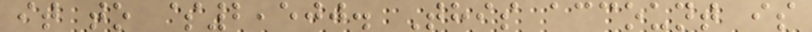it to $2,500. This account is
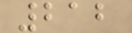212
